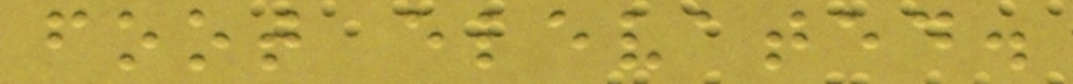foot elevated.
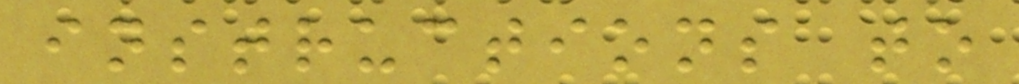instructions to
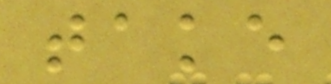take
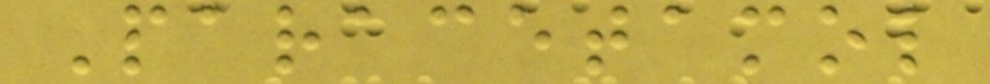Paracetamol
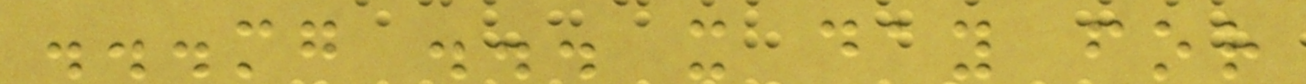...mg ... x day for
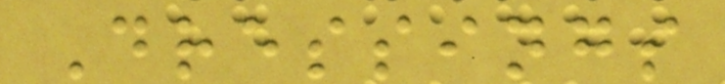Dressings
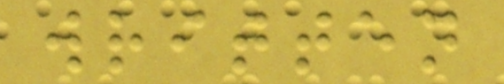written
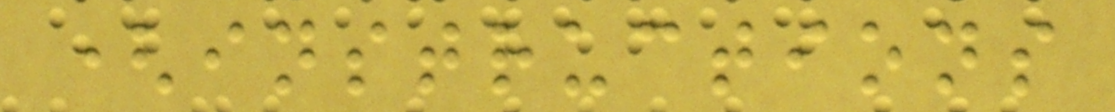(instructions
